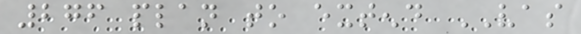276 plan to extend VAS
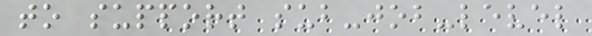to support sub-job-level
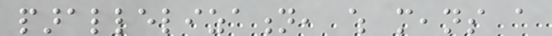parallelization, which means a
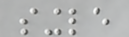single
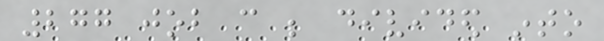277 job can be divided into
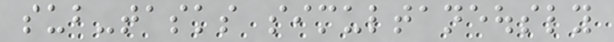sub-tasks simultaneously
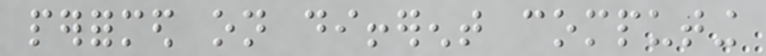performed on different computing
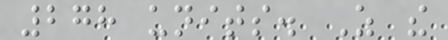278 units. As the
